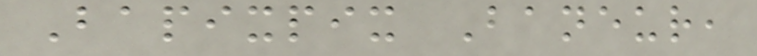Bapixpix Baneur,
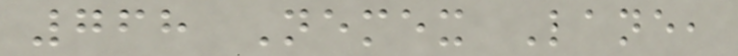768 Nemex Lane,
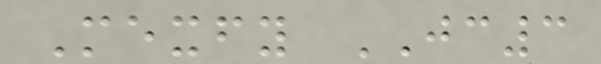Mexfy JC3
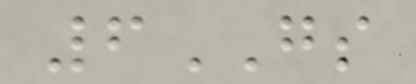6GS
